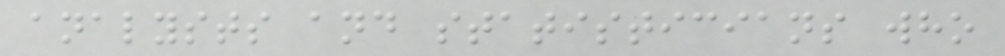analysts and statisticians who
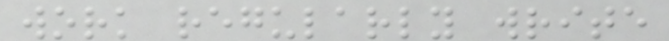work regularly write
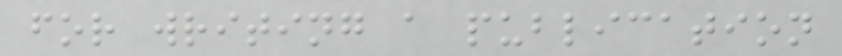for writing a publication
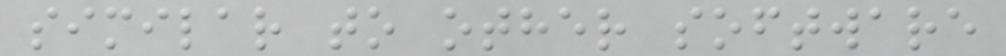similar to other software
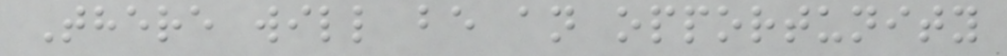There will be an opportunity
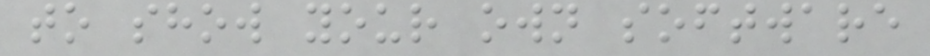to show your own software
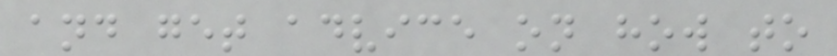and get advice on how to
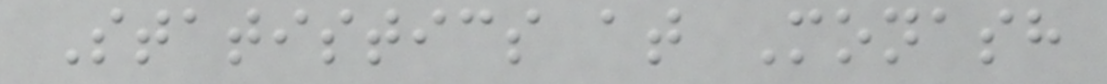Statistics at Monash
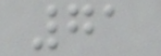71
